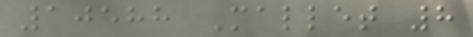10588 Mallet 8
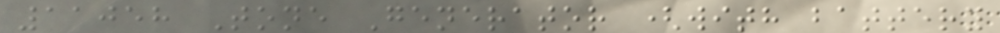11058 Tone Generator (with battery
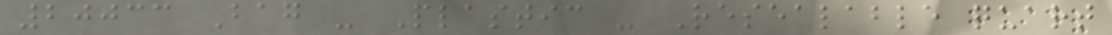20033 Bag - Plastic - Resealable quart
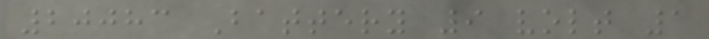20083 Battery 9 volt 1
